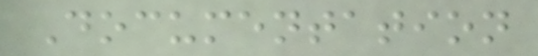Documentation
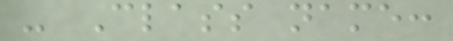- Class name:
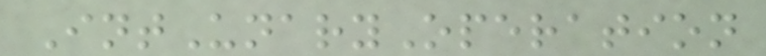IntUnaryOperation
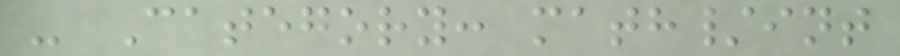- Category: math/int
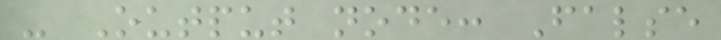- Output node: False
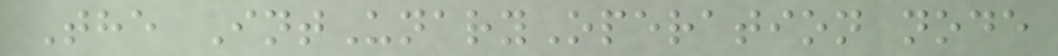The IntUnaryOperation node
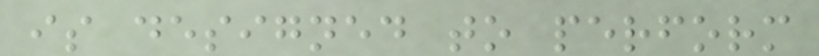is designed to perform
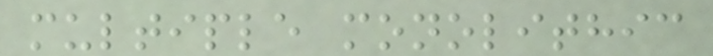multiple monolithic
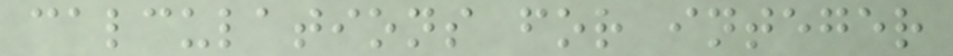calculations for integer
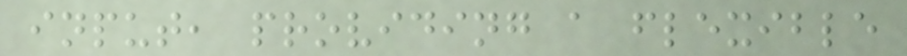input, providing a flexible
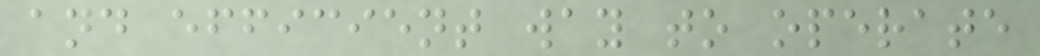and efficient way to operate
